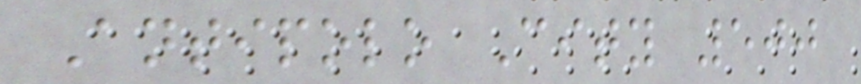Antipolo City 500
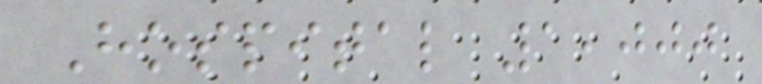Hospital 1,000
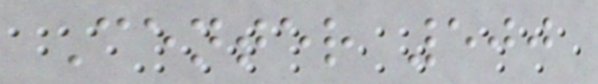Center 500
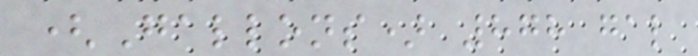(Gallons) 878 gal
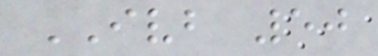IVB 50
